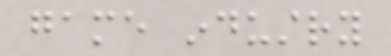game industry
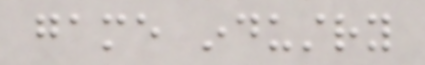game industry
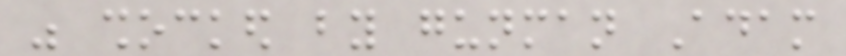was shocked by gunman Adam
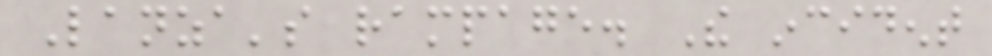Lanza's rampage. The incident
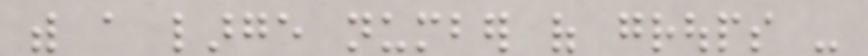with a large number of groups -
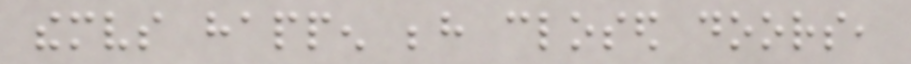themselves happen behind closed doors,
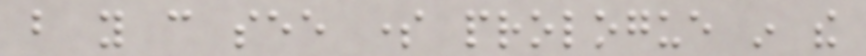but you can see some prologue in the
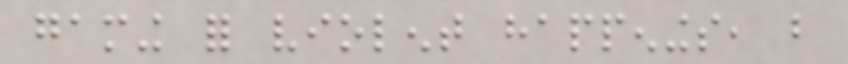gaming for violent happenings, but
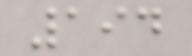194
